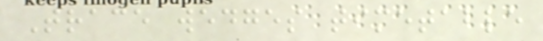Trace wedges timetable
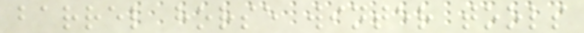barrel horse winter tools
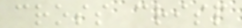cross crisp
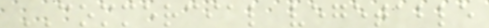COMMERCIAL vegetable
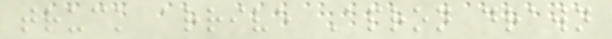truck arrive Apron drawn
